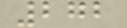272
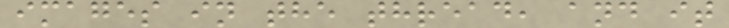images in the thread, and it
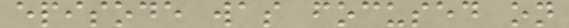episode was focused on
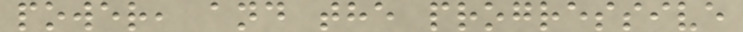power, and the progressive
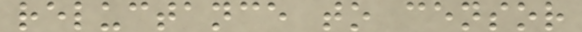reluctance to censor
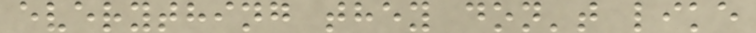everything they don't like
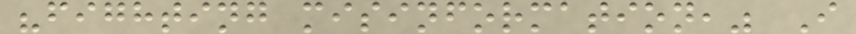"fighting misinformation," I
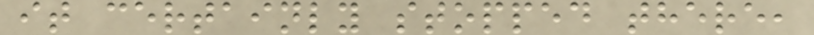it certainly stopped there,
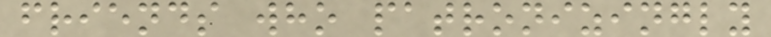friends who patronizingly
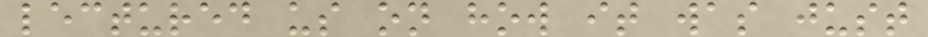lectured us on how it was just
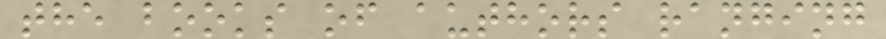the books of authors ranging
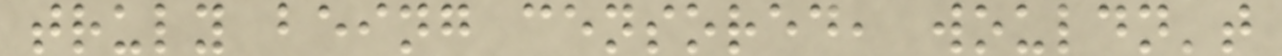truly being censored, wouldn't
